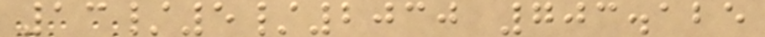13/5/2030 703.125
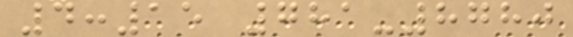4:15 781-8780
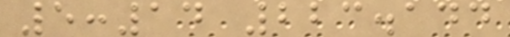5:14 223.144
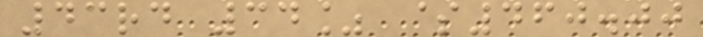43rd 34% $460.00
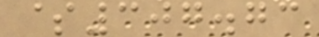$307.73
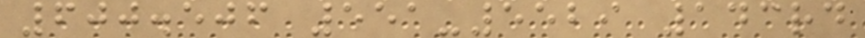600.506 551-5529 143rd
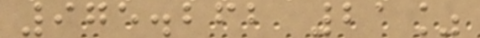975.262 21%
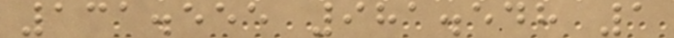131.555 981.548 1
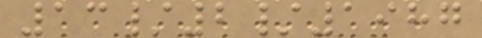13/2/1987
